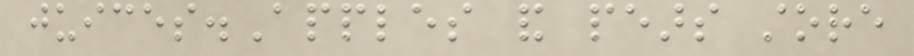juices.Apples and pears store
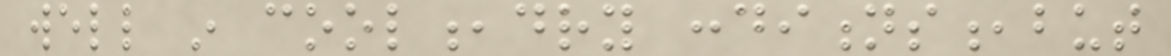well in cool,dry conditions,but
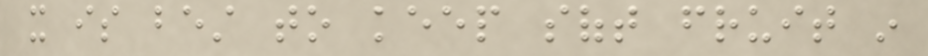it is best to keep soft fruit in
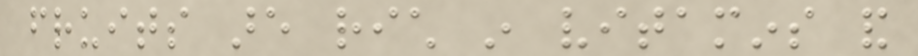fruits are rich in vitamins and
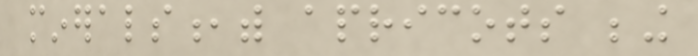minerals,with apricots being
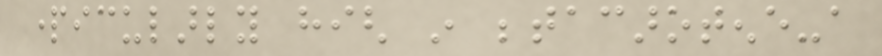particularly high in betacarotene-a
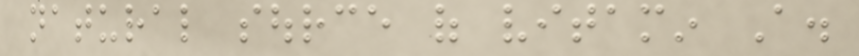natural source of vitamin A.
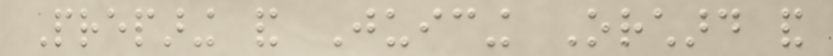Preparing and Juicing Orchard and
